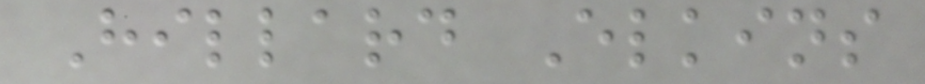Hillard Elkins
